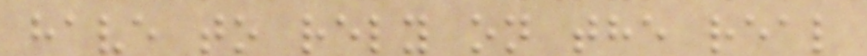have to rely on the real
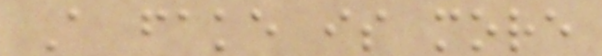A fake is more
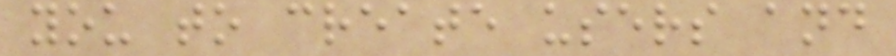you to create users and
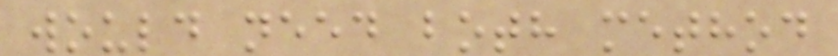would need both method
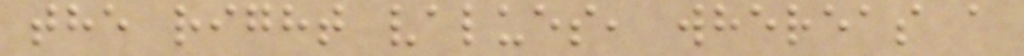the right values, whereas a
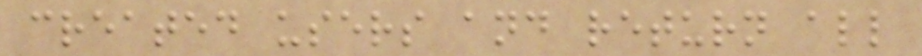created users and return all
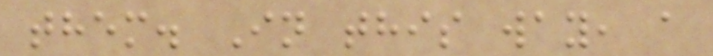them. In this way, a
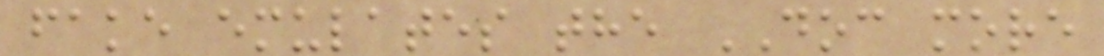fake emulates the DOC more
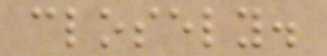closely.
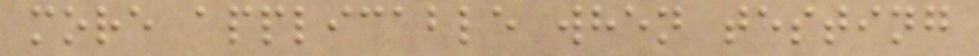more applicable when testing
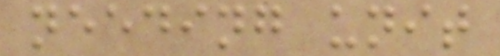needing unit
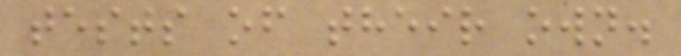tests of their own.
